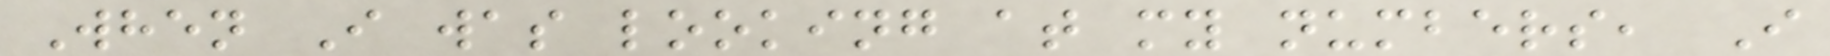When I was looking at my numbers, I
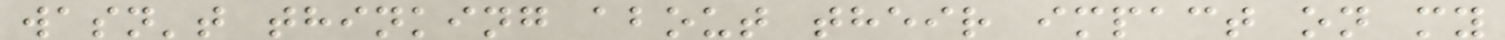wasn't thinking about their impact on my
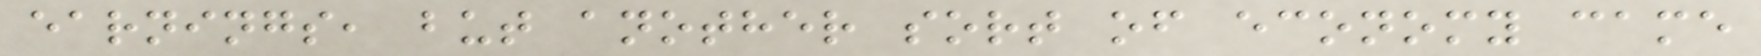earnings, but another sort of economy came
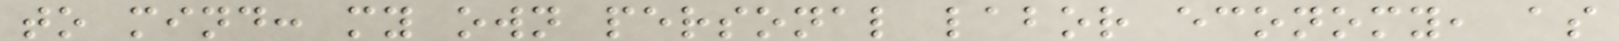to mind: my own personal labor economy, as
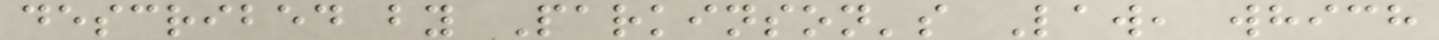described by Parkinson's Law, which
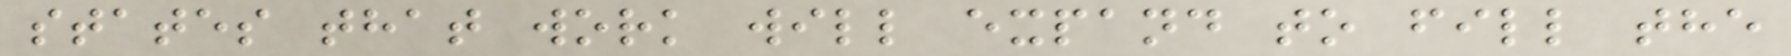states that work will expand to fill the
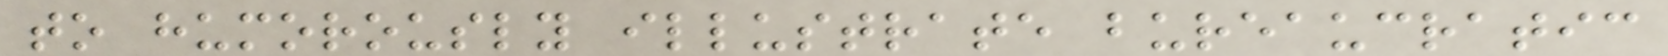to humorously illustrate bureaucratic
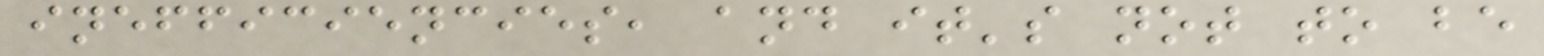inefficiencies, and it's not to be
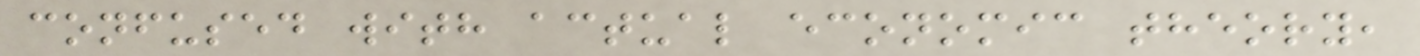confused with actual economic theory,
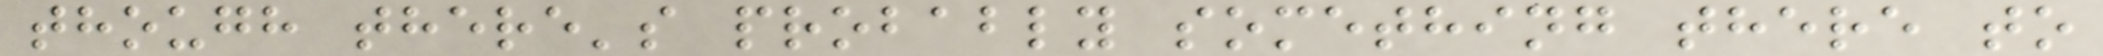though there's probably something there to
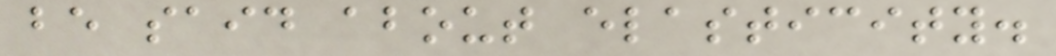be said about elasticity.
